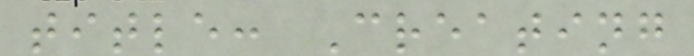title: Creating
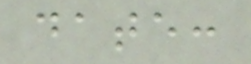date:
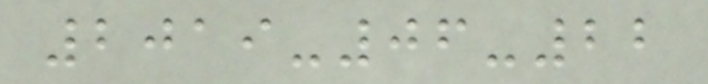2019-06-22
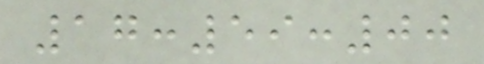17:59:00
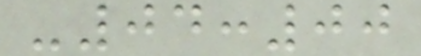-04:00
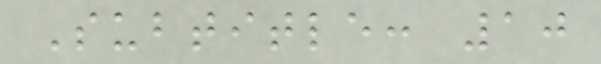Subtitle: 10
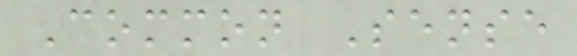Common Sense
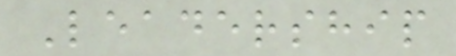Leadership
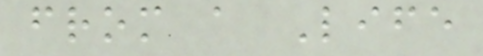from a Life
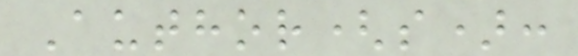Author(s):
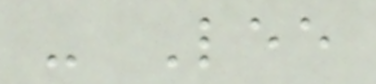- Lee
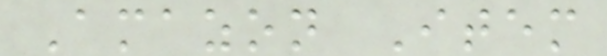Amazon Item
